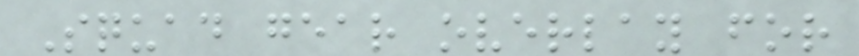Squad gear overlay for
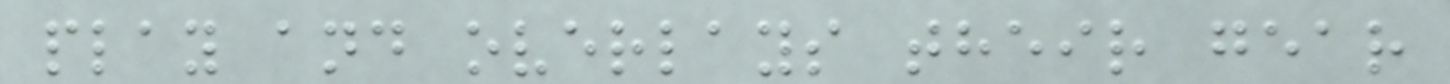play and overlays their gear
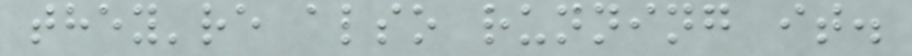they're also running it.
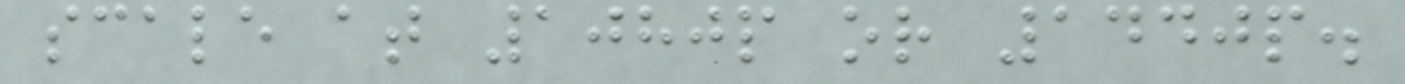scale at 1080p or 1440p.
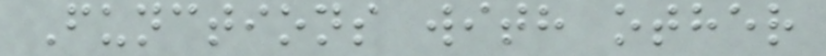Functions with other
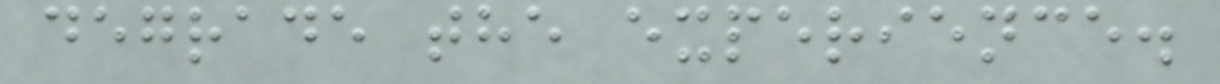degrade the experience.
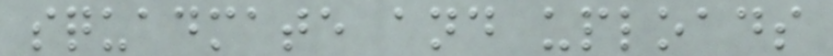squadmate and uploads
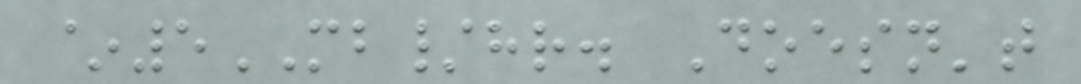~5MB/hr. Doesn't
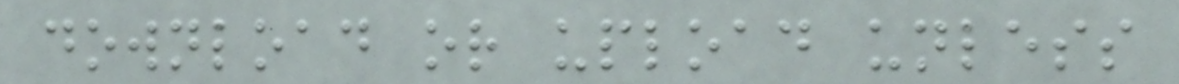download or upload unless
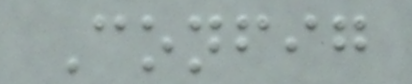Config
